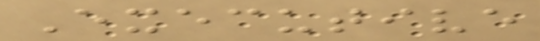Executive
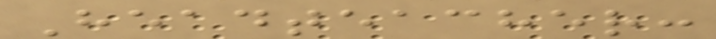Headteacher:
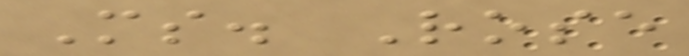Ms. Rose
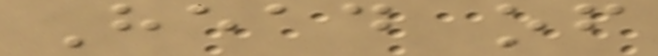Head of
